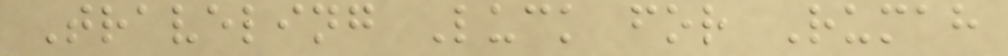Traveling Luck for Rumah
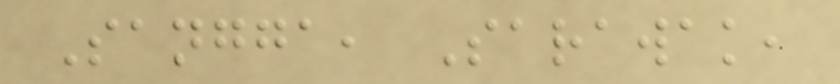Sangga, Sarawak,
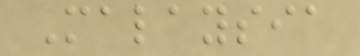Malaysia
